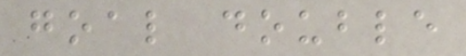goal double
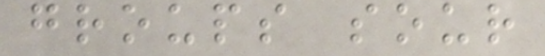groups sour
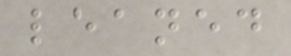leaned
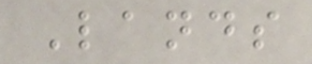Lands
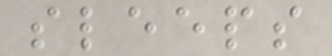sleeps
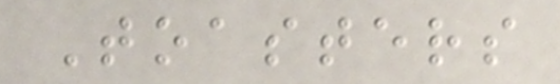Toasters
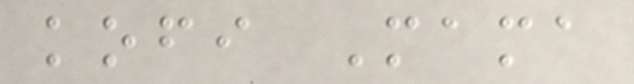kofi Mama
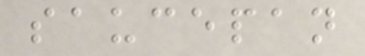saucepan
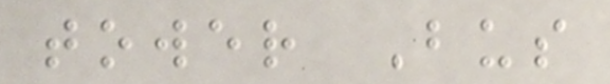tower Bus
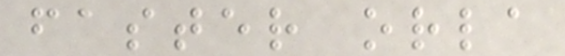faster orla
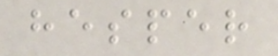hesper
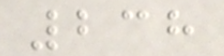238
